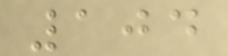104
